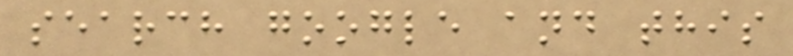search google and this
